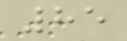85
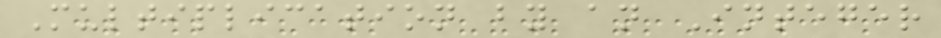Multiplication by an Integer
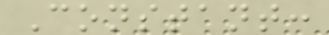Constant:
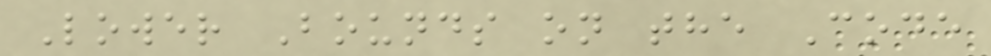Lower Bounds on the Code
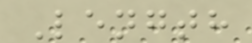Length
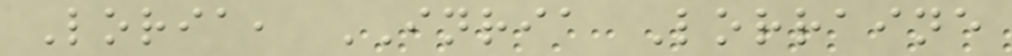Loria, INRIA Lorraine
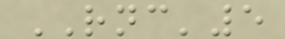RNC'5
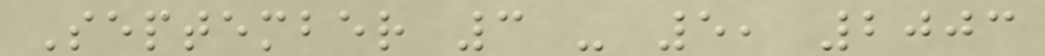September 3 - 5, 2003
